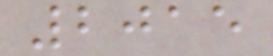2015
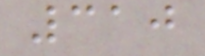310
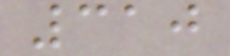310
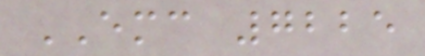EMC 7225
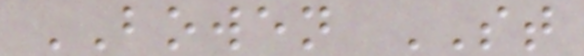BOWEN ST
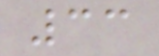33
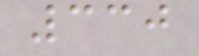330
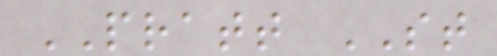PRATT ST
